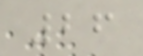26
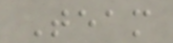Team
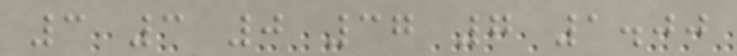3 3 0 37 7 1.00
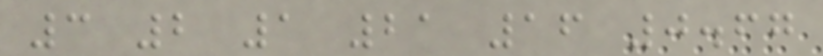3 2 1 21 16 0.67
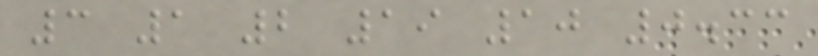3 1 2 19 10 0.33
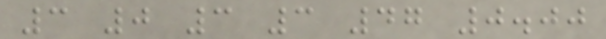3 0 3 3 47 0.00
